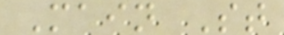Main St
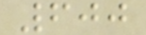600
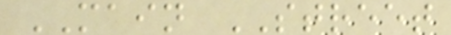MAIN STREET
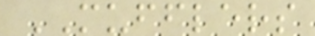MUFFLERS
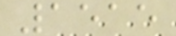1515
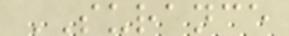SURANCE
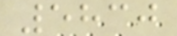5830
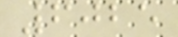6025
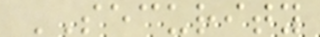SECURITY
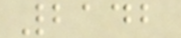2142
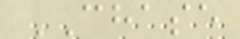CHASE
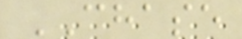CHASE
